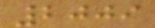2009
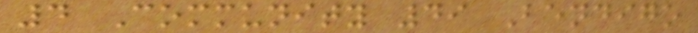4 Community 49 Bendigo
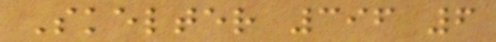Skelter 396 6
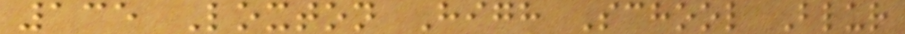135 Loxton High School Blur
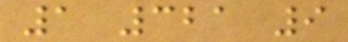1 321 9
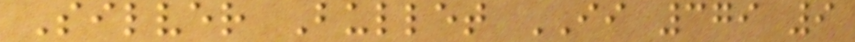Silver Bullet II 379 9
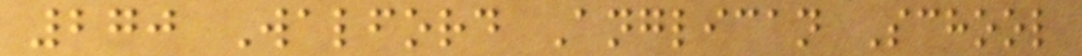270 Walford Anglican School
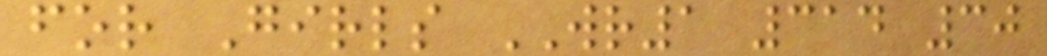for Girls WR1 314 30
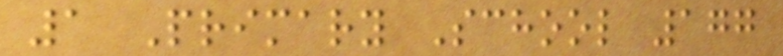1 Primary School 177
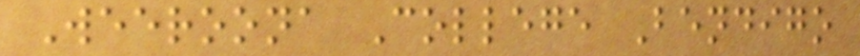Weeroona College Bendigo
